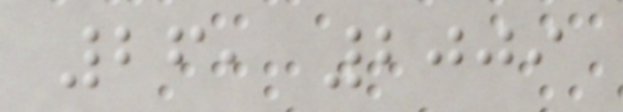26, 2009
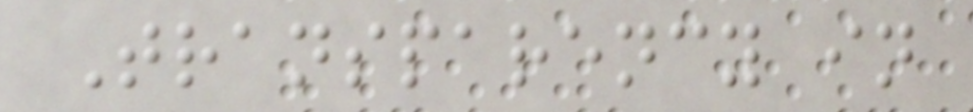Transparency in
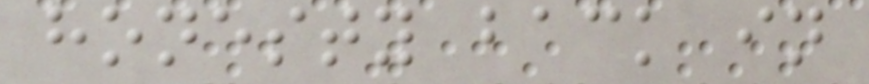honesty back in
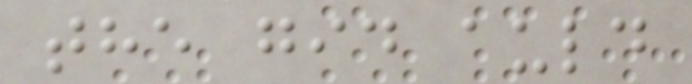the gid auld
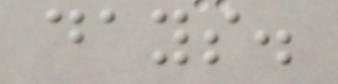days.
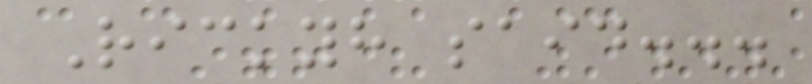Rickyh said...
